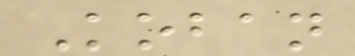Koban
